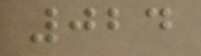024
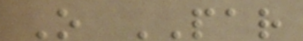O PAR
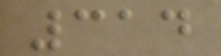314
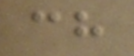ch
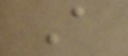A
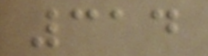314
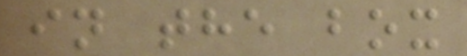in the box
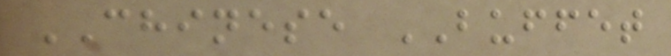CHINESE BUFFET
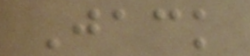Jack
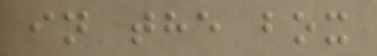in the box
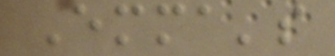Emma's
